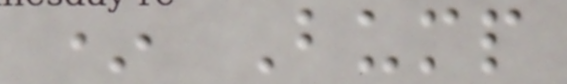* Bump
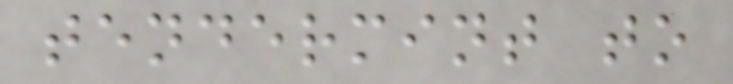tendermint to
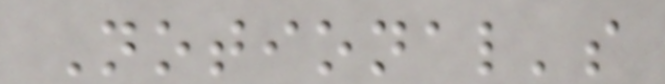Notional's
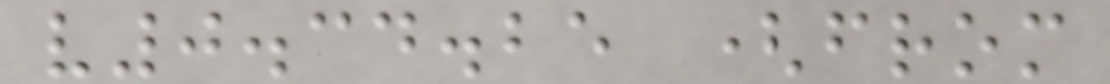v0.34.25 (from
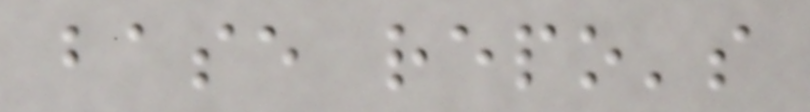base repo's
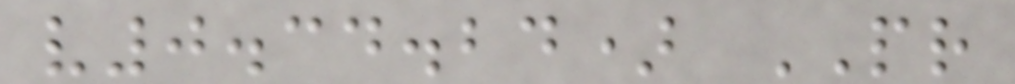v0.34.24) PR
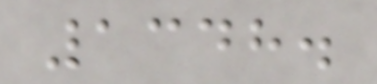1348.
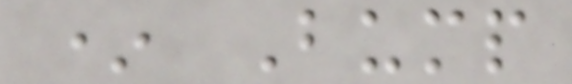* Bump
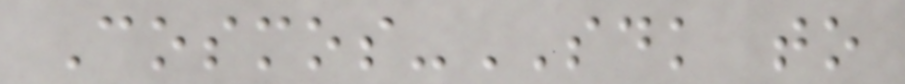Cosmos-SDK to
